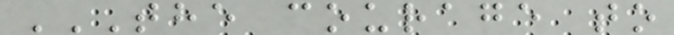THE COURAGE TO
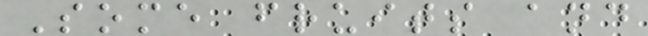Some fruits and
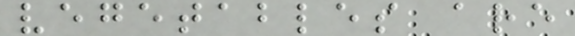vegetables are
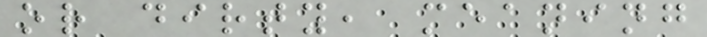or dirty, meaning
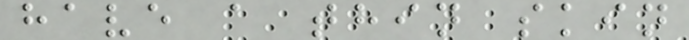have a thin skin
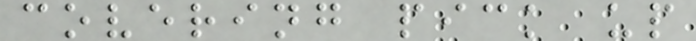covering pick up
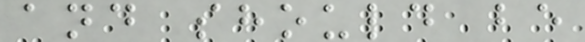and should be
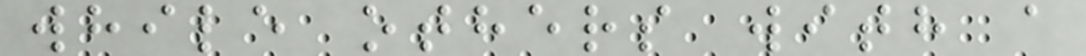while others with a
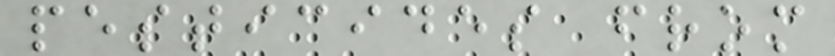pesticides from
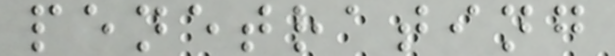penetrating
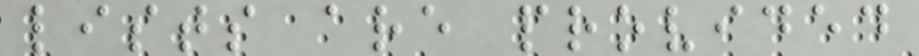lists are provided
